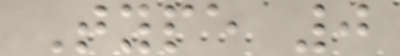Type 0
